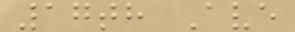17th Ave
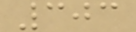303
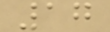17
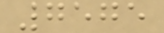7575
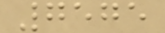7575
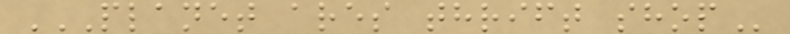PLANET ARES THRIFT SHOP
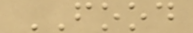FOOD
